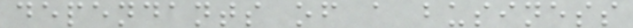dependants of a business
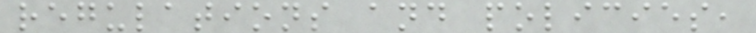regulations and policies,
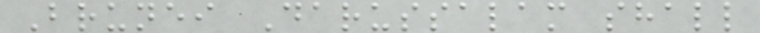Brunei Darussalam shall
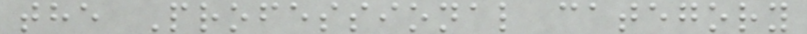the Professional category
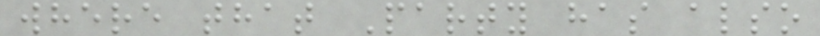where that Party has also
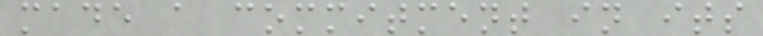made a commitment in its
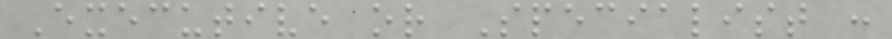Executive or Specialist :
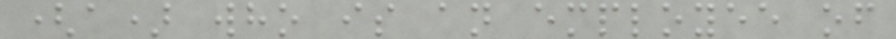(a) who is an employee of
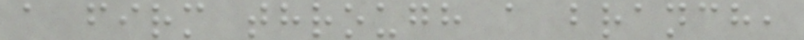a firm through a branch,
